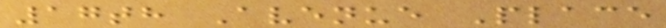17th Avenue Place
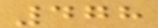478
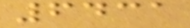6431
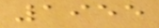1955
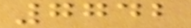7742
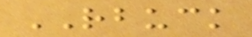RBUCK
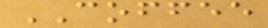COFFEE
